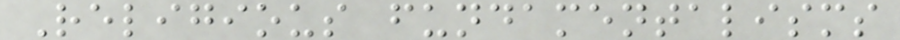Religious fundamentalisms
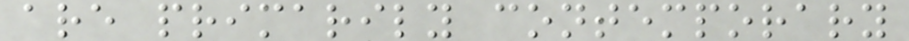are primarily contemporary
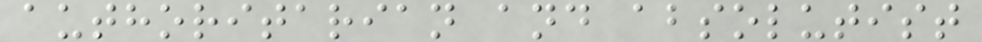authoritarian and absolutist
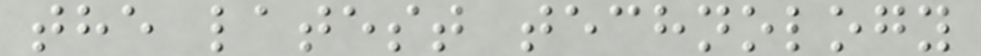the latest technology
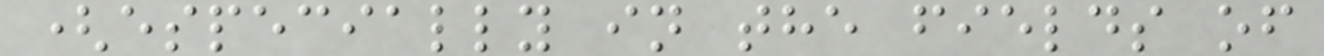(especially in the fields of
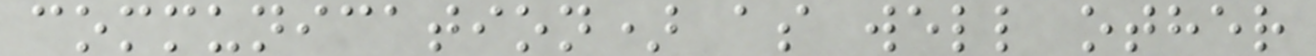communication) as well other
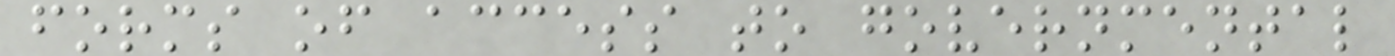forms of access to governmental
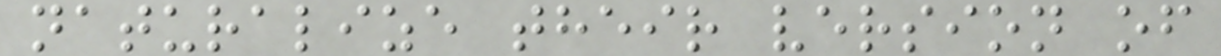naturalize their version of
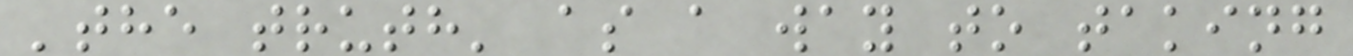'the truth' as a way to taking
